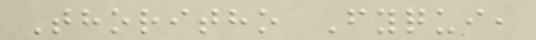Thoritho Fyqui,
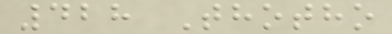428 Thotho
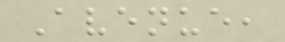Avenue,
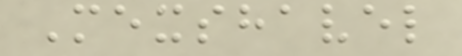Mexshavel
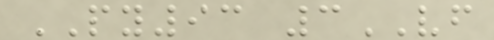PY93 3VF
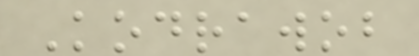Kodrawob
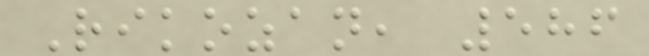Rikozan, 586
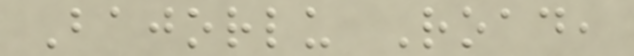Bajorlu Road,
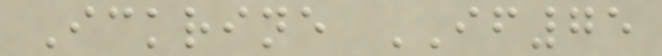Ickrine IF75
